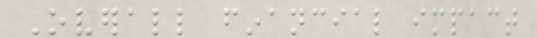Overall financial impact
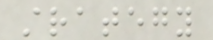strategy
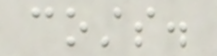costs.
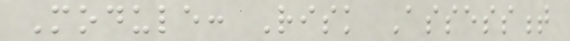Module: Risk Assessment
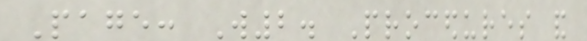Page: W2. Procedures and
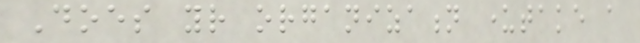Does your organization undertake a
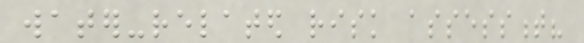water-related risk assessment?
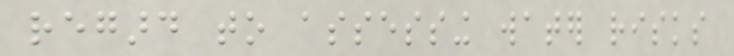regard to assessing water risks
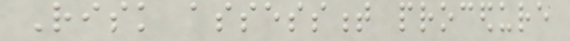Risk assessment procedure
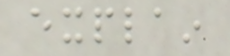explain
